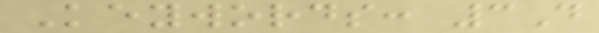Keywords: 3D
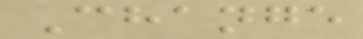Change
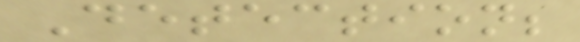Detection;
